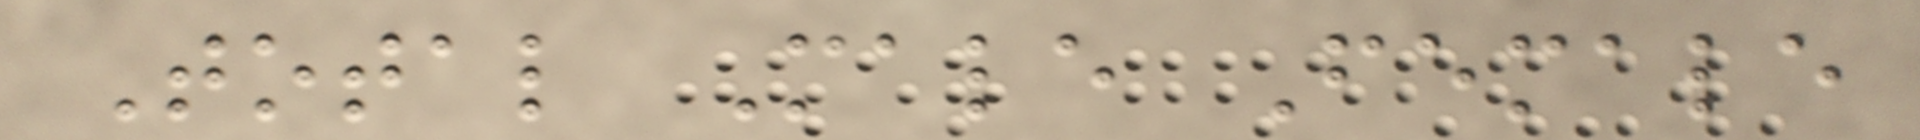Total Male Female
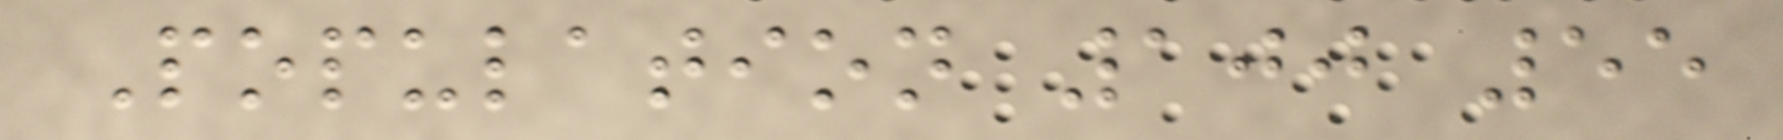Population 100 55
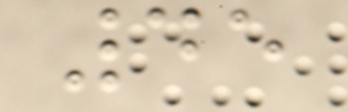45
